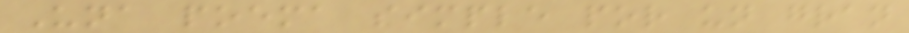Una poema simple por un gran
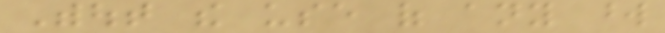Without the use of any word
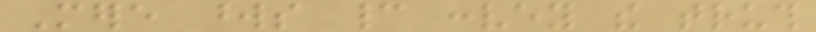Mere words cannot convey the truth
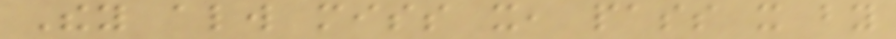They always miss it, pass it by
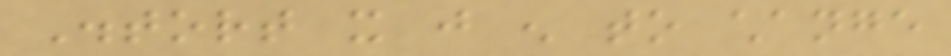Distort it just enough to change
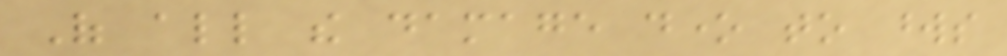Of all the damage done to words
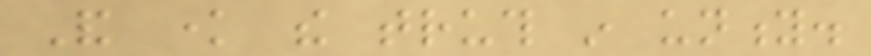And know the truth in unity.
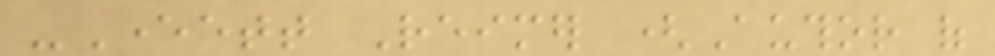-Everett Reimer (Author of
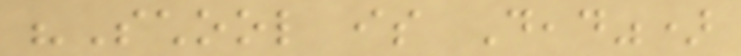"School is Dead")
